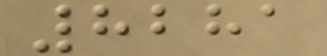8281
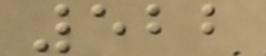522
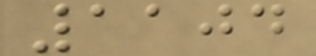1104
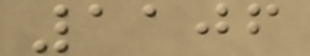1106
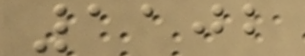1102
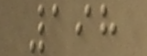198
